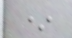*
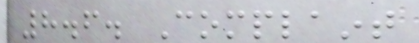8.6. Complaint
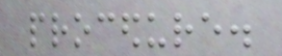procedure.
